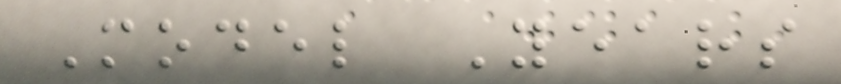Model Years
